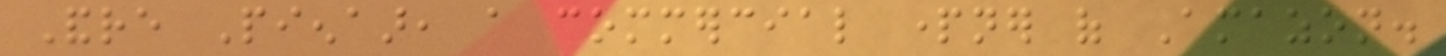Andre Pienaar, a commercial partner of Amazon.
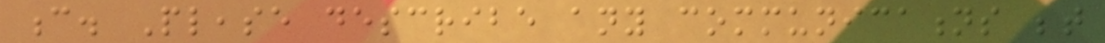c. Please describe any communications between
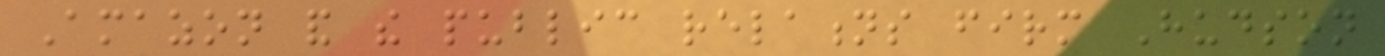Amazon and the public relations firm Hudson
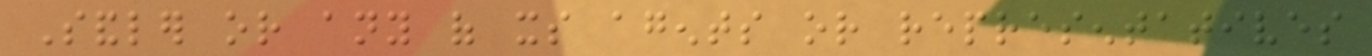Sandler or any of its agents or representatives
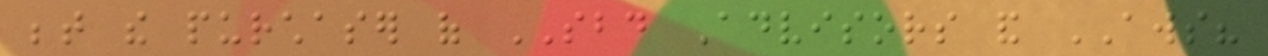between the purchaser of SBD Advisors and AWS?
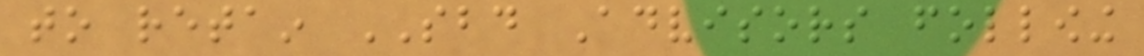to retain SBD Advisors following
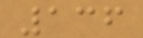136
